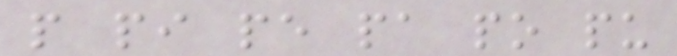p pi pe pa po pu
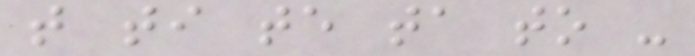t ti te ta to -
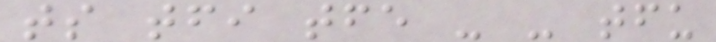ts tfi tfe - - tfu
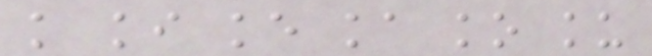k ki ke ka ko ku
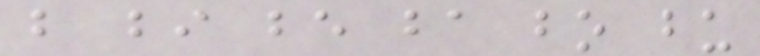b bi be ba bo bu
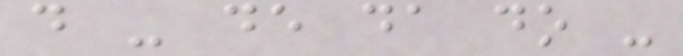d - de da do -
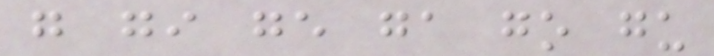g gi ge ga go gu
